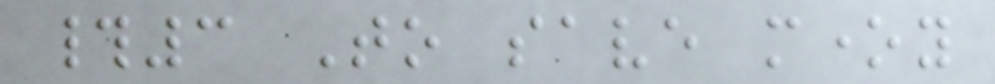#3 To save money
